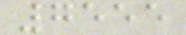7555
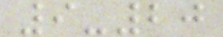9-20
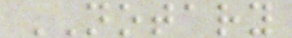NOTARY
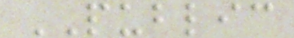PUBLIC
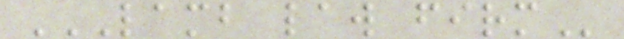LAMB LAW FIRM
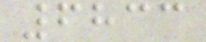6833
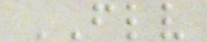FLV
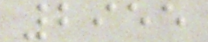2955
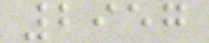2957
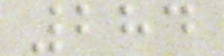284
